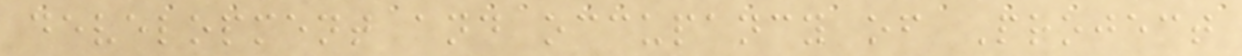development and occupancy of Project
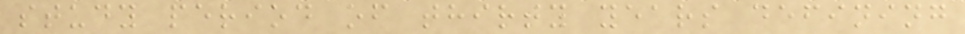study period of thirty years defining
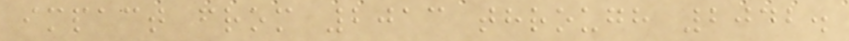impact from 2013 through 2042.
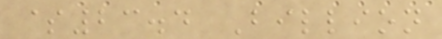$23.4 Billion
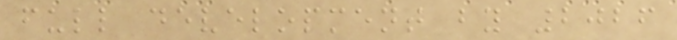full development by 2026
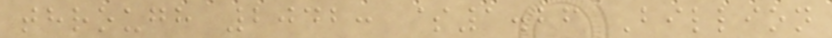through 2042: $1.26 Billion
